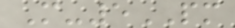M-5PM
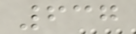637
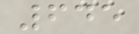645
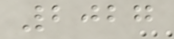2027
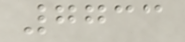7733
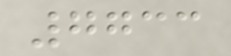7733
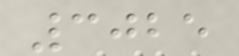3025
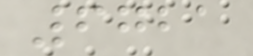6721
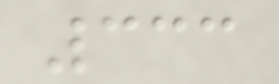333
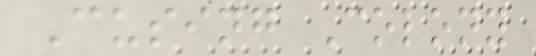Cusing Colony
